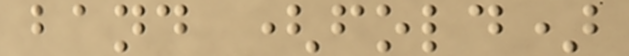band (fold)
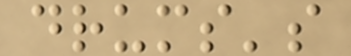drums's
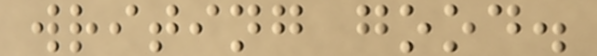writing good.
